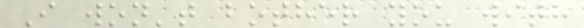I won't bother you with
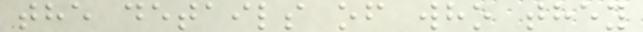the details of who they
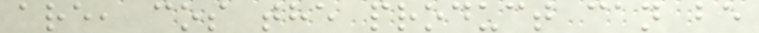are, cos the product can be
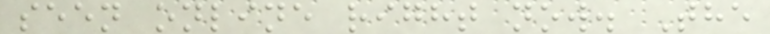seen online right now. The
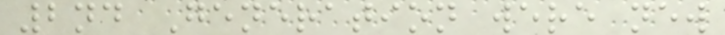2nd Generation were new
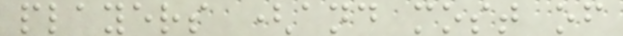players (and most of
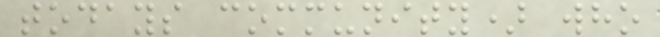todays community) who
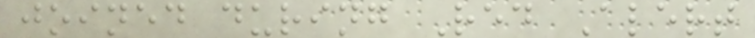joined during Red Alert
